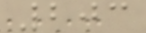203
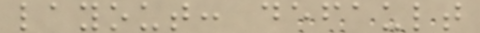layout: default
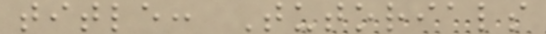title: Tutorials
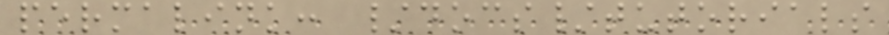permalink: /docs/tutorials
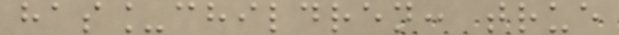has_children: true
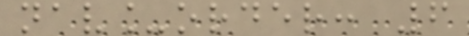nav_order: 6
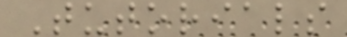Tutorials
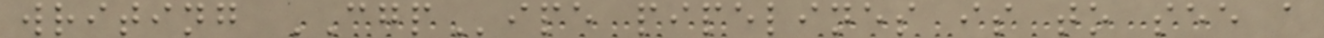writing CGPipe pipelines is to see a
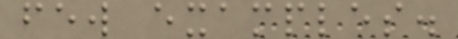few examples.
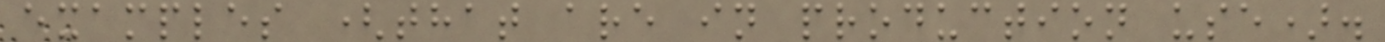examples (that are in production use).
